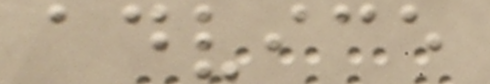advice
